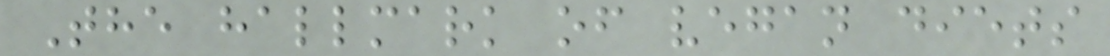The hallmark of vegan diets
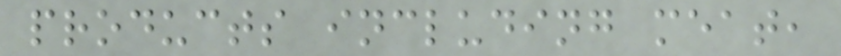products including meat,
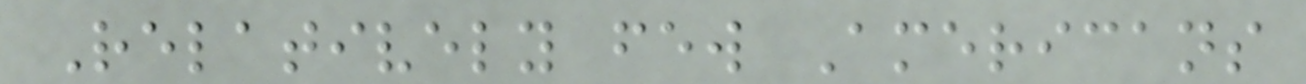Relatively few Americans
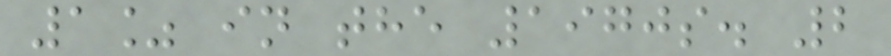1% in the 1970s. 2
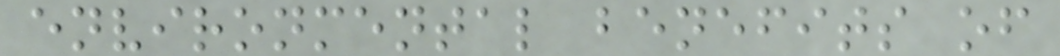environmental benefits of
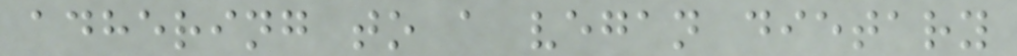adhering to a vegan dietary
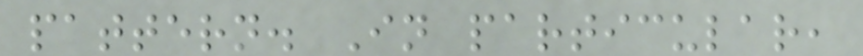pattern. In particular,
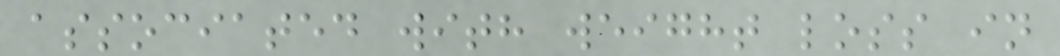associated with weight loss in
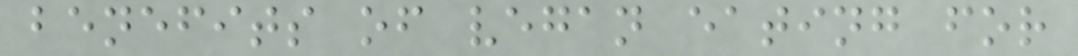benefits of vegan eating for
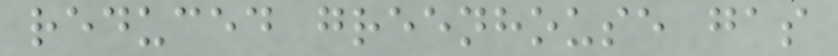reduced greenhouse gas
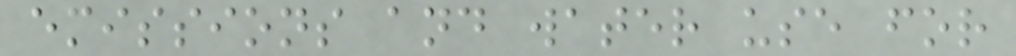emissions and water use for
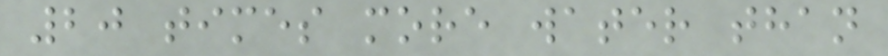20 times more water than
